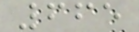665
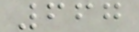667
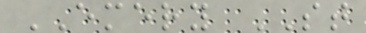EMERY ST
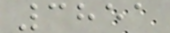3851
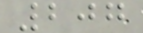207
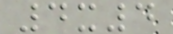4x4
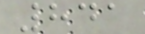841
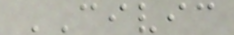CIVIC
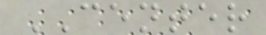CENTER
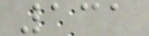131
